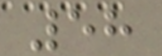58
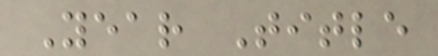Year Title
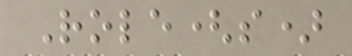Role(s)
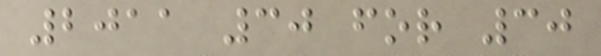2011 30 for 30
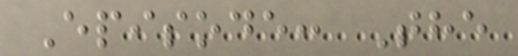Episode: The
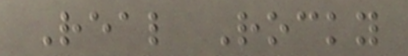Real Rocky
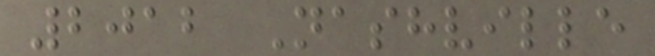2012 Nashville
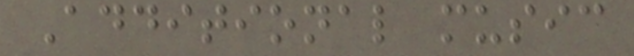Additional music
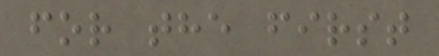for the first
